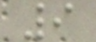9
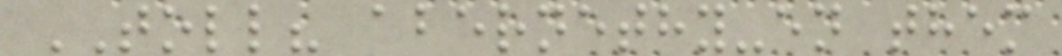TOLL? abernethy-en them
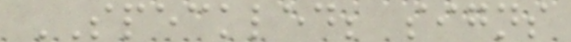SPECKLED; signs
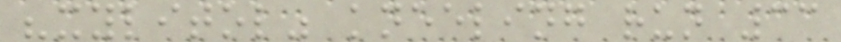"xylitol" kneeling run 33
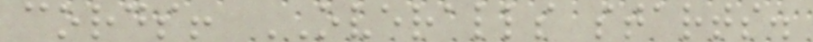cords! OVERALLS starts.
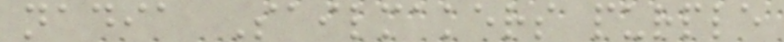nadia Sailmakers purple
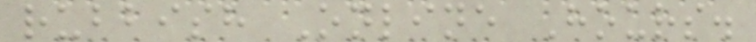rubbish Online Hours.
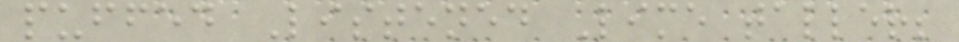puffed Listened Lime taller;
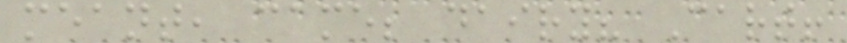meant, came; dairy? Cart!
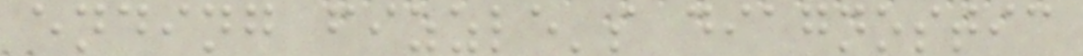ending fizzle's diagnostic
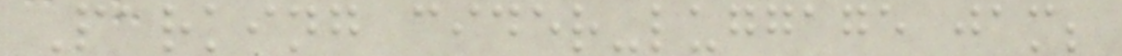Parking cider-luggage jam;
